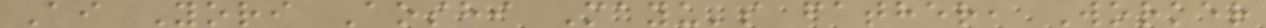Ai Yori Aoshi Mayu's father, Worker
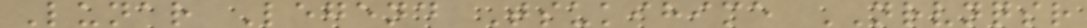Lunar Legend Tsukihime NRVNQSR
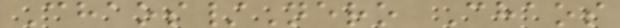Chaos/Nero Chaos
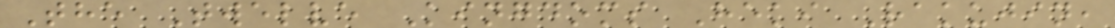The Twelve Kingdoms Heki Rakujin,
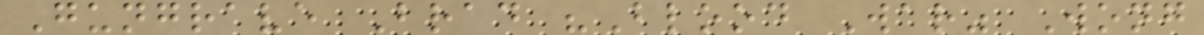Gungrave Brad "Blood War" Wong
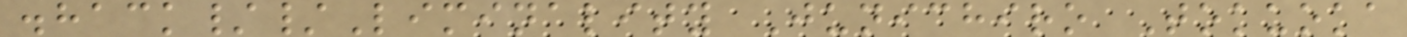.hack//Liminality Junichiro Tokuoka
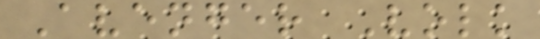Avenger Volk
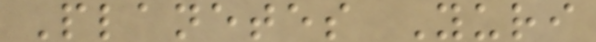Planetes Yuri
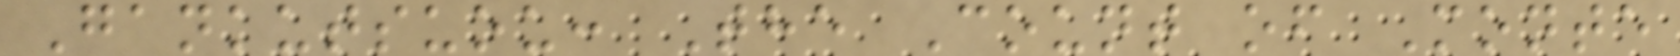Gankutsuou: The Count of Monte
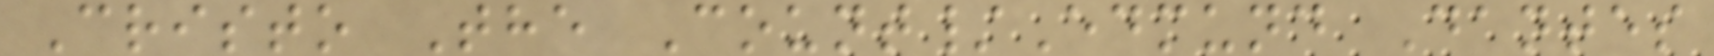Cristo The Count/Edmund Dantes
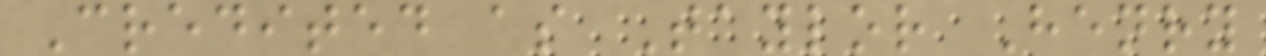Credited as Taylor Henry
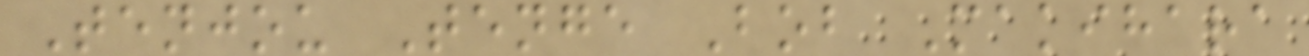Tenjou Tenge Bob Makihara
